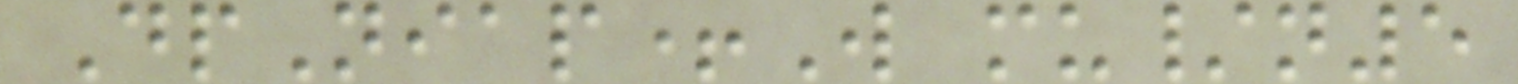DpNiap+W mu/n5
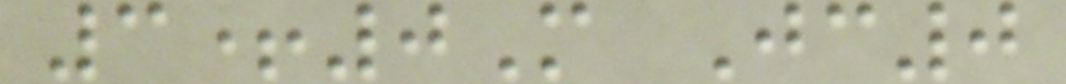3+0M Jc0
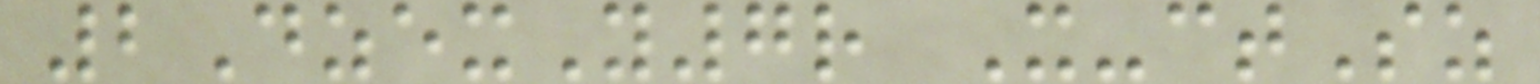2DzexY7r X-ctSz
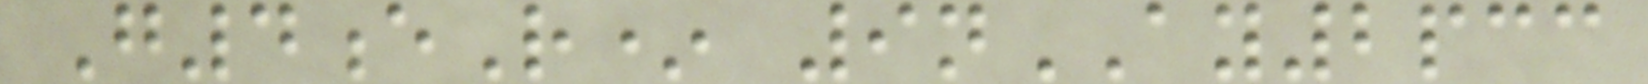G4eR* 9nAY2pcc
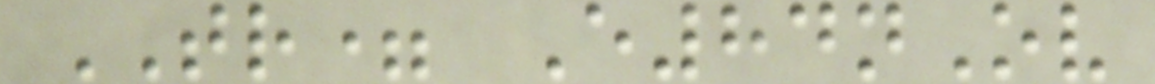TR= E84nOv
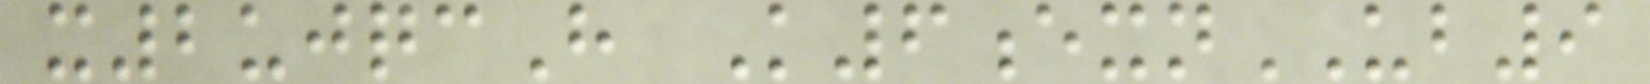x2ujqcH K6exnUB9
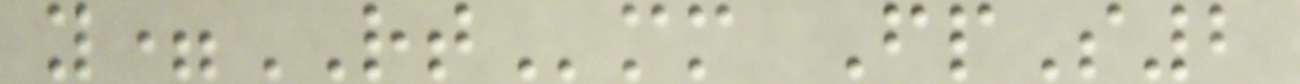y=RTmm FpS2
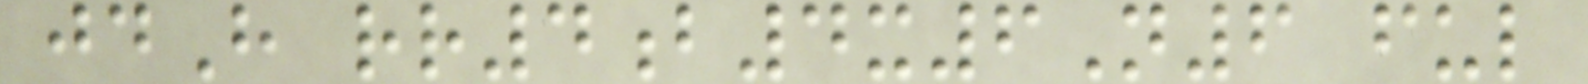jdH rr4b4x6N6 ful
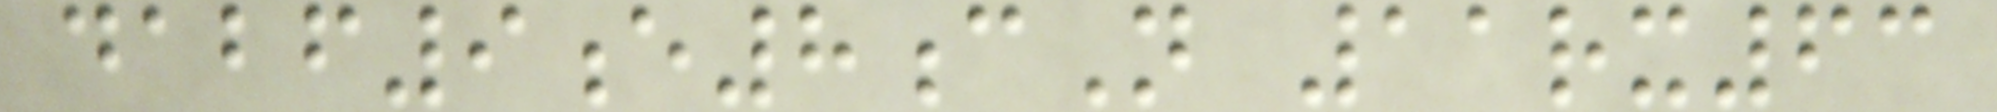dabf9e8cN 11rx63
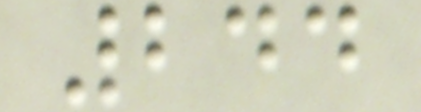244
